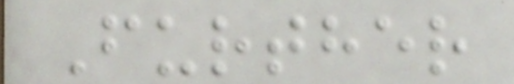Further
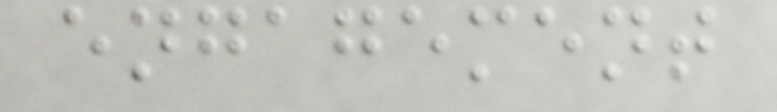engagement
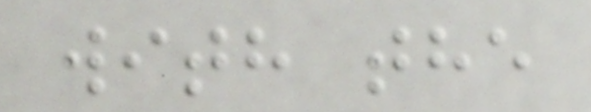with the
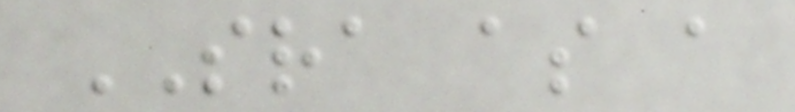SRA as a
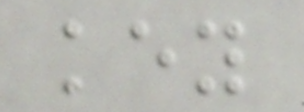key
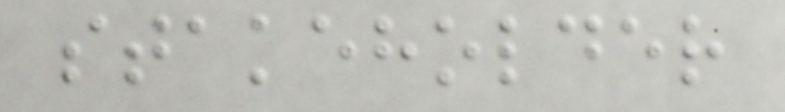stakeholder
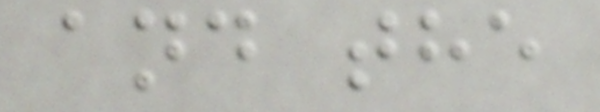and the
